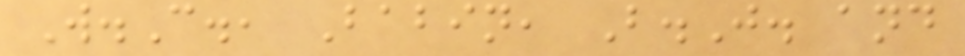W.C., Babin, B.J. and
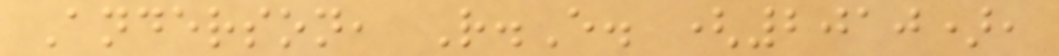Anderson, R.E. (2010),
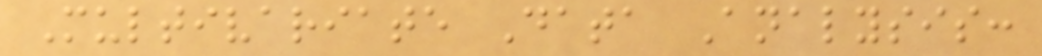Multivariate Data Analysis:
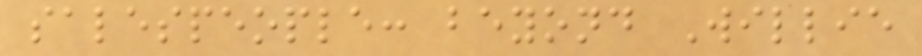salespeople: beyond Willie
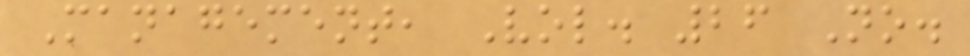Management, Vol. 26 No.
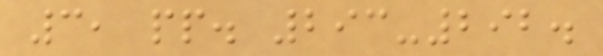3, pp. 293-292.
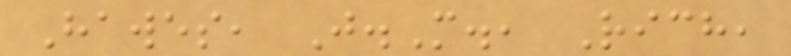Hawes, J.M., Rich,
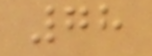78
